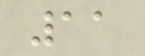11
